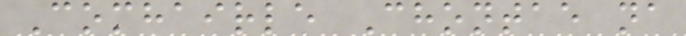Comhairle Chontae na
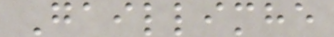Gaillimhe
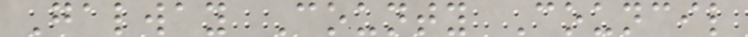Galway County Council
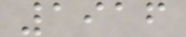1916
